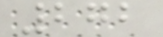272
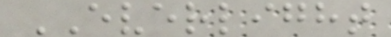EVERLIGHT
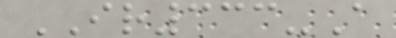IR333-A
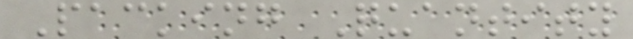Packing Quantity
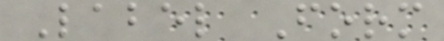Label Form
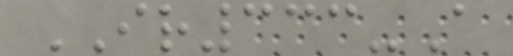IR333-A
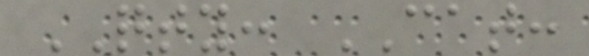QTY: CAT:
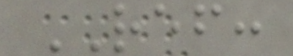REF:
